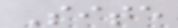Site
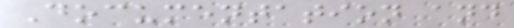Documentation and
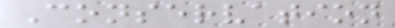Conservation
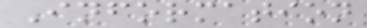Information
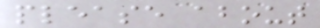please about
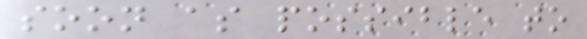soon as possible to
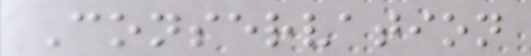Conservation
